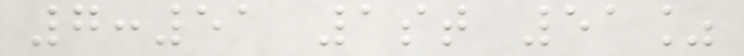7:51 1st 51%
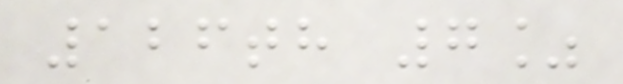126th 7%
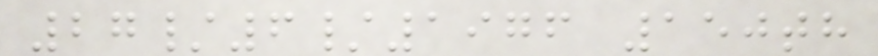27/6/1976 150th
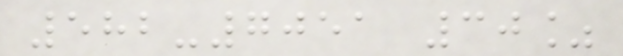582-7051 30%
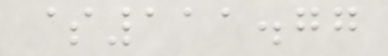$111.77
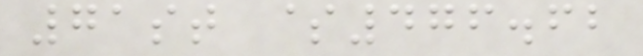71st $476.62
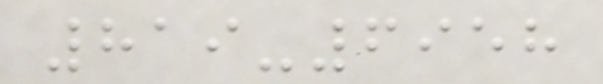819-6958
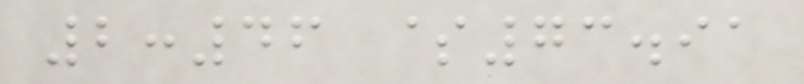2:46 $73.91
